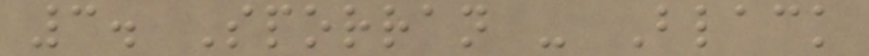3. Sporran - Black
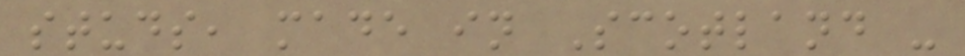studs, made in Scotland -
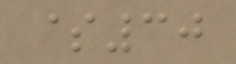$30
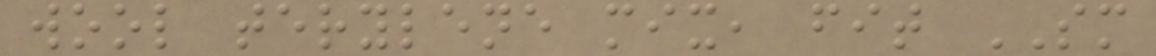wool terylene mix, fit SM
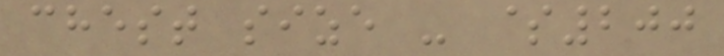chest size - $200
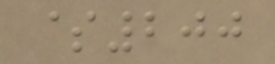$200
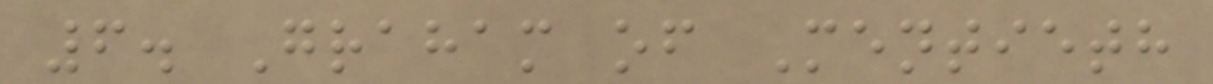6. Graham of Mentieth
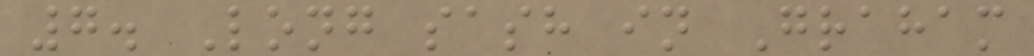7. Long sash in Graham
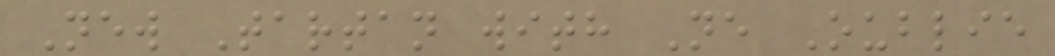New Tartan with Ne Oublie
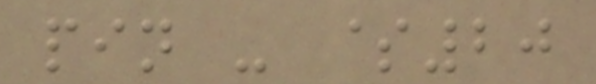pin - $20
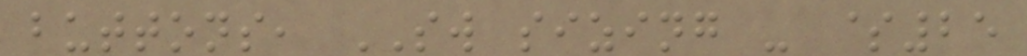buttons, SW sizing - $25
